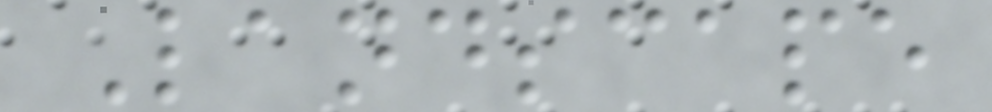Landscape
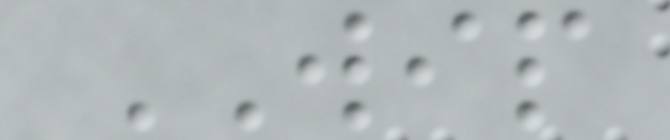WIP
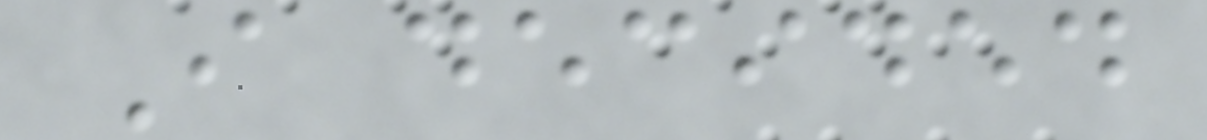I decided
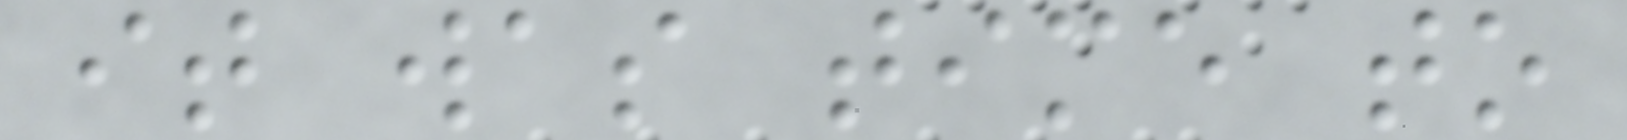it was time to
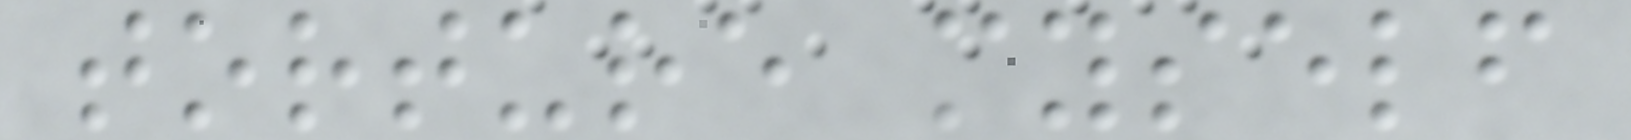torture myself
